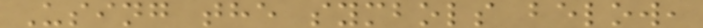Using the symbols below,
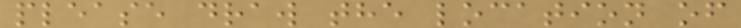please draw the location of
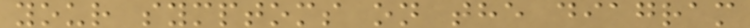your symptoms on the diagram
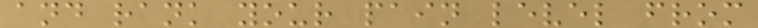and rank your pain level from
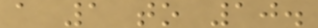a 1 to 10.
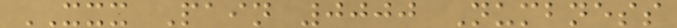XXX Pain 0000 Numbness
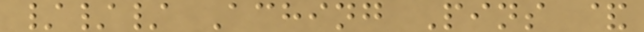/// Aching Pins &
